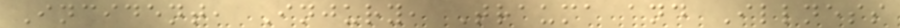Incident, Injury, Trauma and Illness
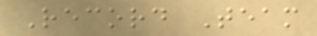Record Team
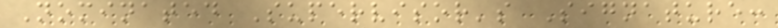Nominated Supervisor's Signature:
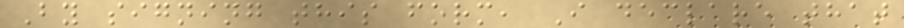By signing this form, I declare that
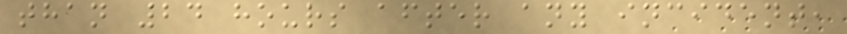than 24 hours after any incident,
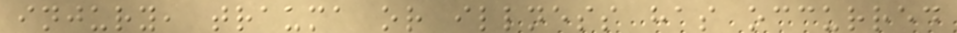injury, trauma or illness has occurred
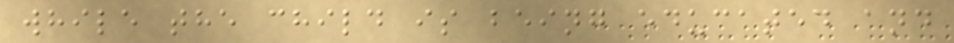while the child is being educated and
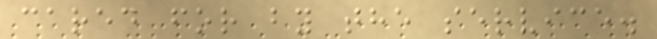cared for by the service.
